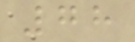78
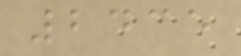2435
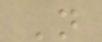N
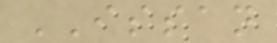ISSAN
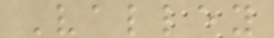Valley
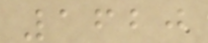1620
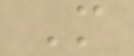M
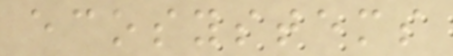ecosystems
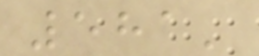581'
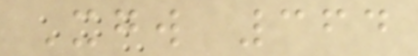Xgw 364
